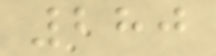280
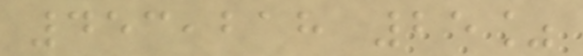453,218 25%
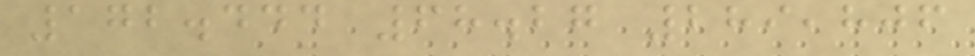172.444 68.27 289,806
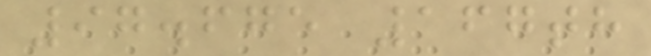97.675 167th
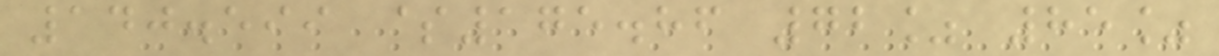140.599 $175.86 72% 85%
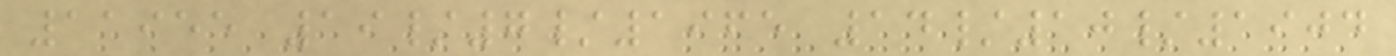11955 19/7/1965 14/10/1904
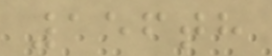156th
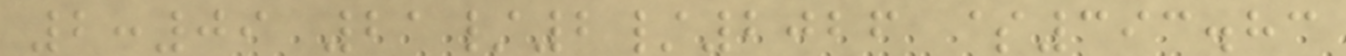2:09 21/2/2026 $393.83
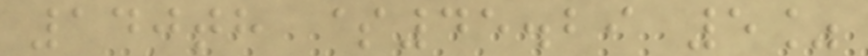140th $45.29 5%
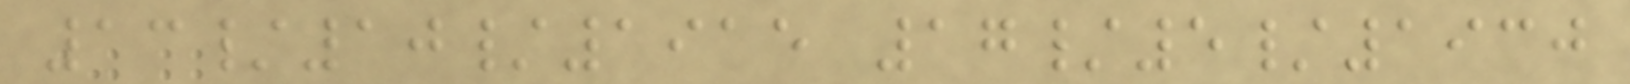13/10/1915 17/5/1930
